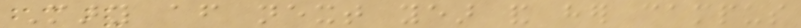Mary after next year and her campus
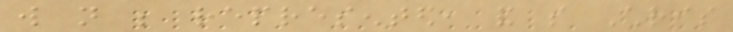will not be represented, and so Chris
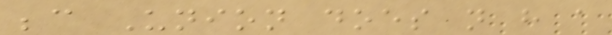because Union does not have a
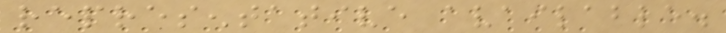representative available.
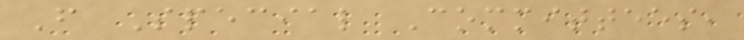From Special Committees,
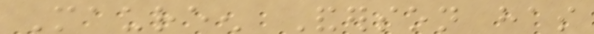Maureen Anderson has
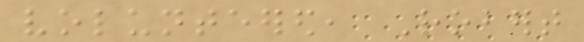volunteered, Robert
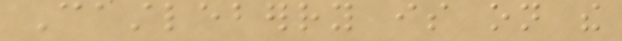Castleberry is on the
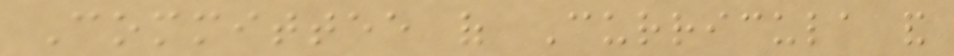Committee of Curricula and
